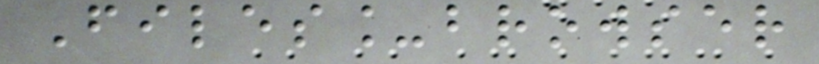Files_browser
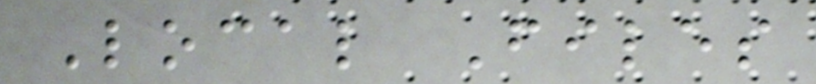Local Files
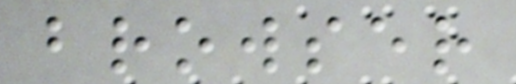browser
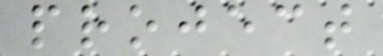project
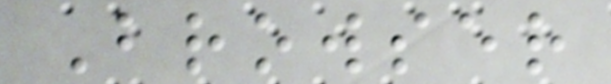Browser
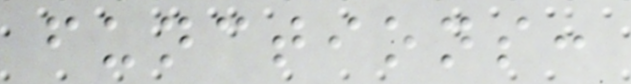functions:
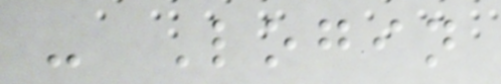- Login
